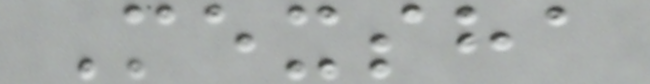Mexsha
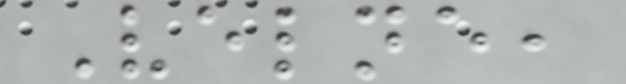Velne,
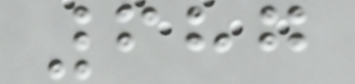687
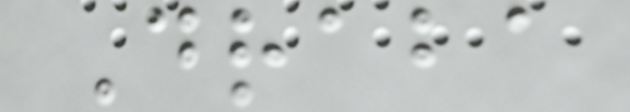Draba
